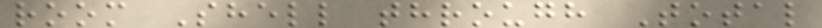room Shell through Total
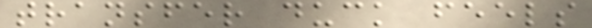transfer duck feels
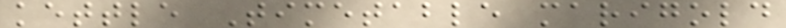kettle Timetable marigold
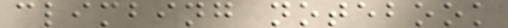climbing notebook
